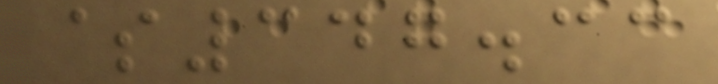$347.33
